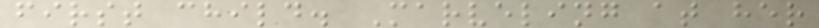first child. Marveling at her
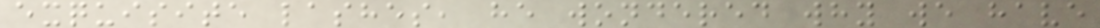exquisite lashes, he wondered why we have
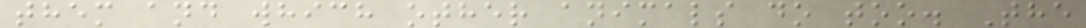them and which other animals do too. The
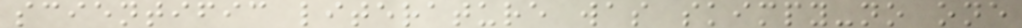scientific literature was skimpy-no one
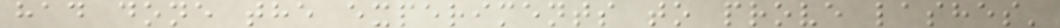had done the experiments to prove lashes'
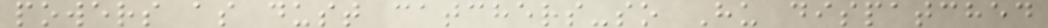powers as dust catchers-so Hu dispatched
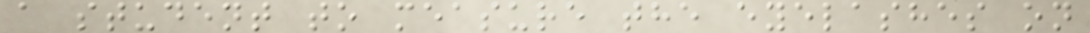a student to measure the eyelashes on
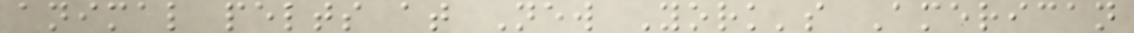animal pelts at New York's American
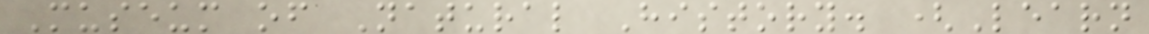Museum of Natural History. (Learn
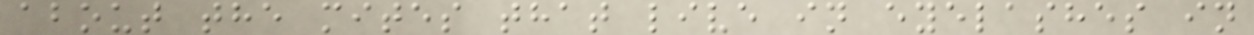about the mites that live in eyelashes in
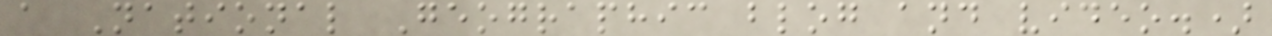a National Geographic blog and video.)
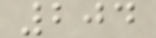204
